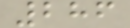286
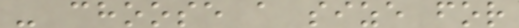- choose a size for
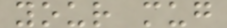your mug
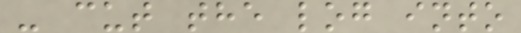- cut the log into
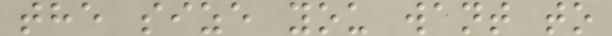the size you want to
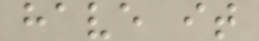have it
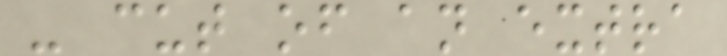- cut of an extra
